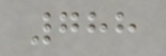788
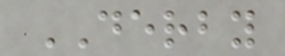DERBY
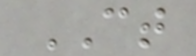CT
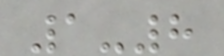1-8
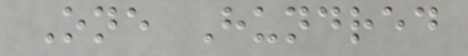One Hundred
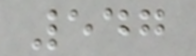547
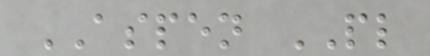ASPEN PL
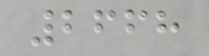2668
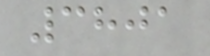3801
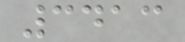3413
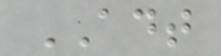ADT
